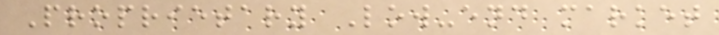Proprietary Low-end market
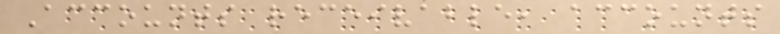Accounts receivable, accounts
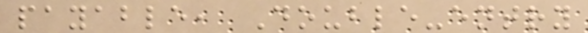payable, Double-entry
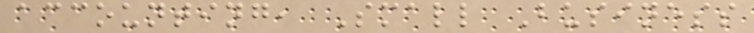accounting, Small Business
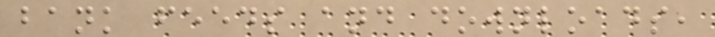bank feeds and downloads,
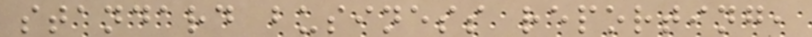standard business reporting,
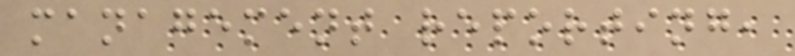management reporting,
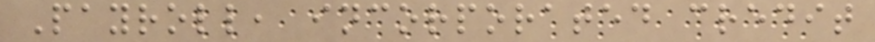Payroll, incorporated credit
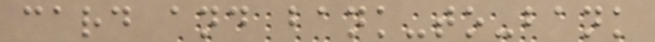card and bank-to-bank
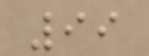99
